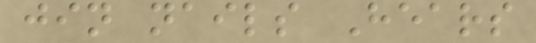jin nails Hears
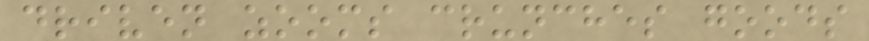driven zooms crunches goods
